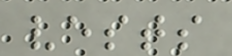vests
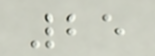25
